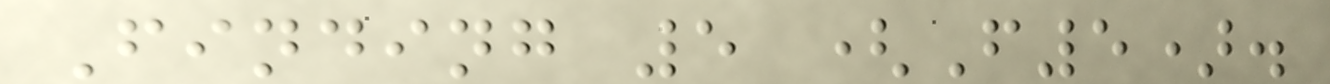Finding 5 (F5).
